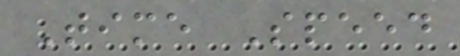Time Speed
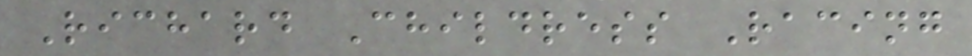Richard Childress Racing
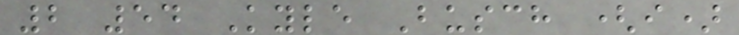2 54 Kyle Busch (i)
